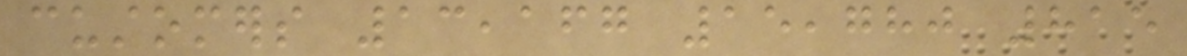customers 13,167 15,780 815
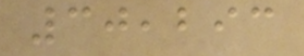30,293
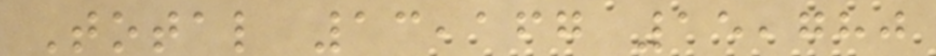Total 13,167 15,780
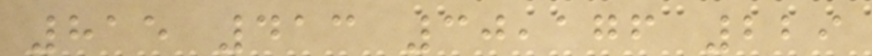815 413 30,176 229
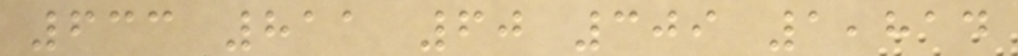633 811 60 309 1,814
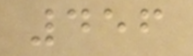456
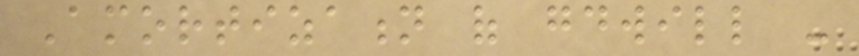Amortization of goodwill -
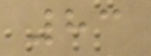83
